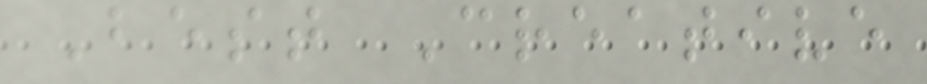Best Creative
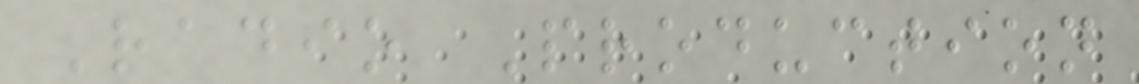Radio Production
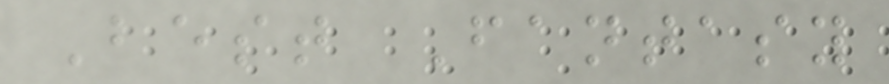Best Fantasy
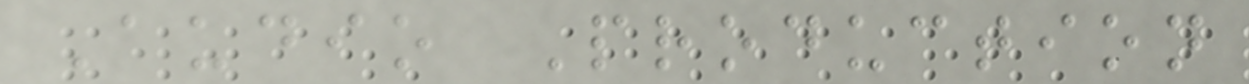Audio Production
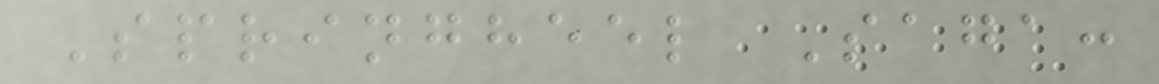Springheel Saga:
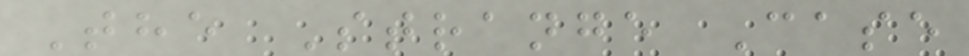The Strange Case
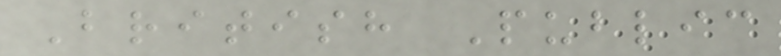British Public
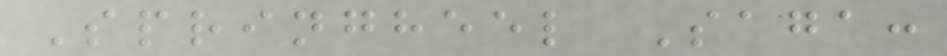Springheel Saga:
